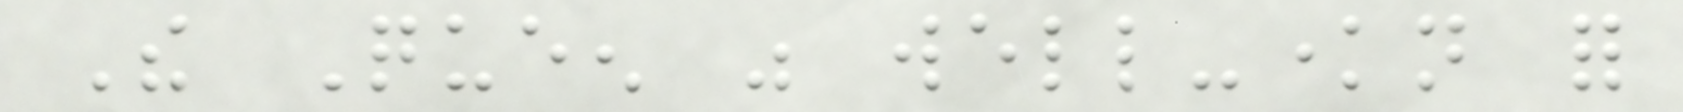The Queen was well-known for
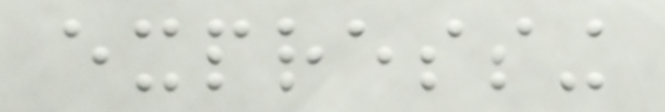expressing
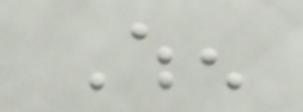When
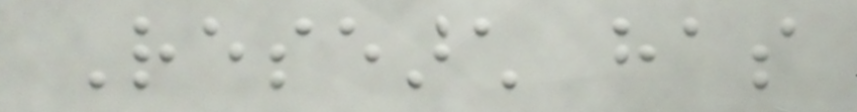Research has
